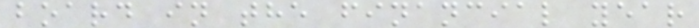board in the financial year
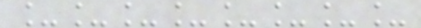________
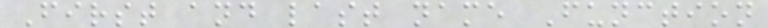First and last name Function
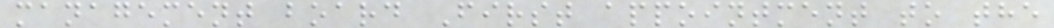management board First appointment to the
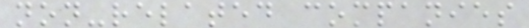non-related companies
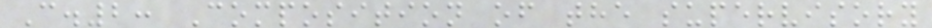C.2: Composition of the supervisory
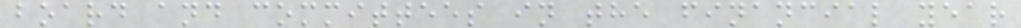board and committees in the financial year
